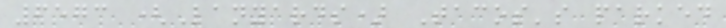6573 (Lanyards) Tacos's parked
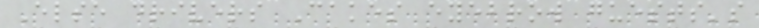Else drivers Cakes eyebrow guests's
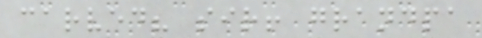carved? sir! grandpa
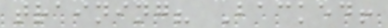training? Backed!
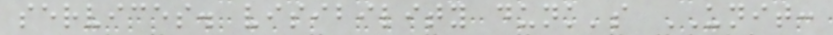services. visibility dunk's UNIT:
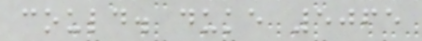could. duke 5065
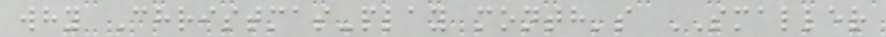why Christmas-play month's SMALLER
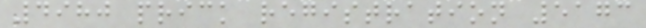4980 prick registration 5173
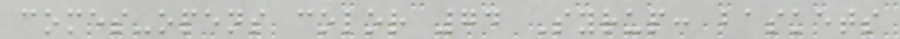comes-opens color 74 Syrup: baskets
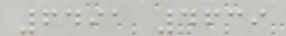6491 4639
